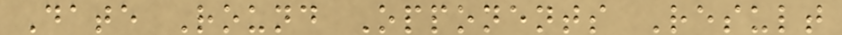Date Round Opponents Result
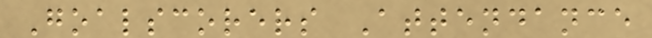Goalscorers Attendance
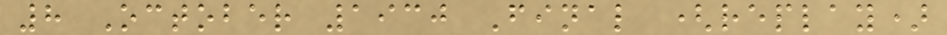8 October 1930 Final (replay)
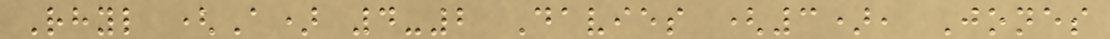Rhyl (A) 4-2 Davies (3), Jones
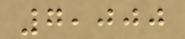7,000
